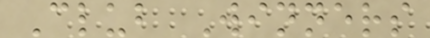Club Winners
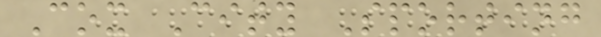Cox City Sporting
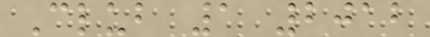Club 1 2012
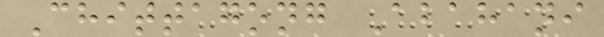Chittagong Abahani
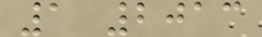1 2013
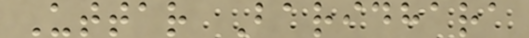Uttar Baridhara
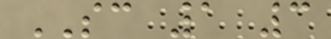SC 1 3
